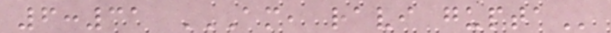6:31 AM, RAVI GUPTA
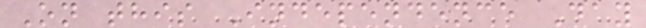On this Independence Day
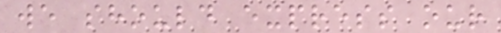we should express our
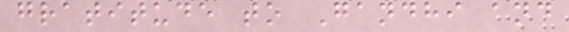gratitude to Gandhi and
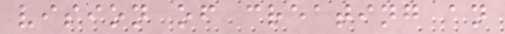vision of creating an
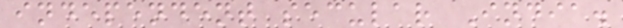independent secular India.
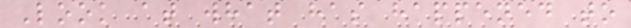Look at what has happened to
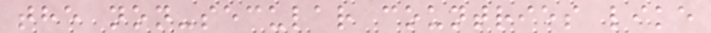the non-secular countries like
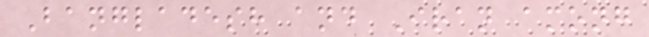Bangladesh and Iran among
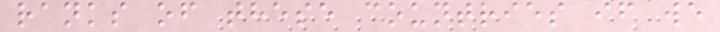ranks of these countries if we
